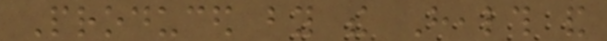Produced by the Health and
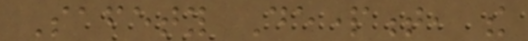Safety Department, the
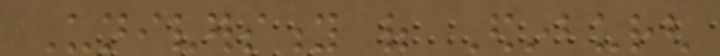University of Edinburgh
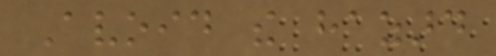Avoid the hazard
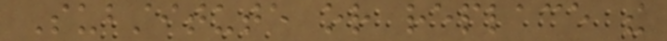Substitute or replace the
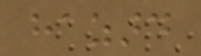hazard
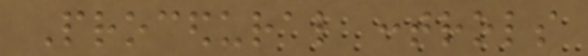Procedural controls
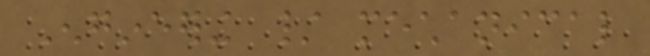Engineering / mechanical
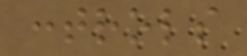controls
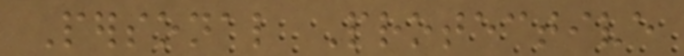Personal Protective
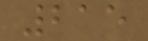215
